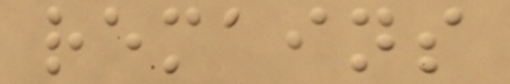remains
